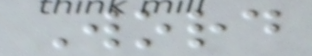Word
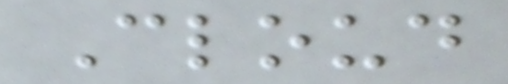Cloud
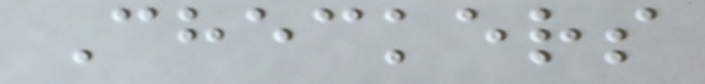Checkers
